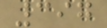397
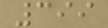399
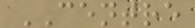CENTRE
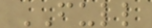FULL
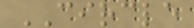CIRCLE
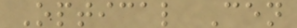Optical Cen
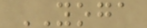YOGA
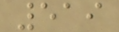519
